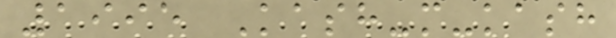1995 Kash-m-kash
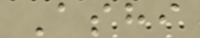Ashi
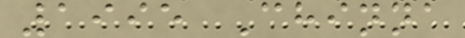1995 Chinna
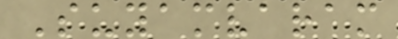Suyamvaram
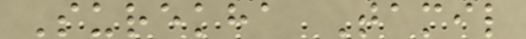Surekha Tamil
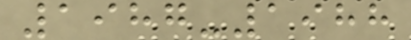1987-1988
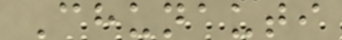Chunauti
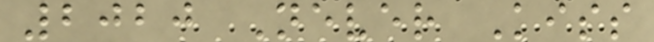2020 Never Kiss
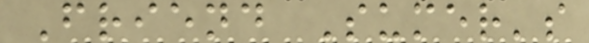Friend Sumer's
